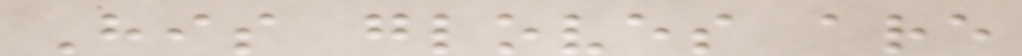His gloves are
